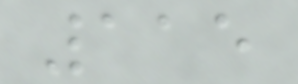115
